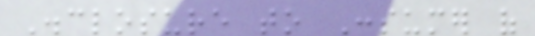Disclosure to Consumer of
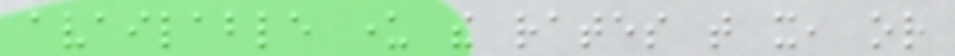available under the rates that it, or
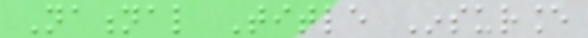National Title Insurance
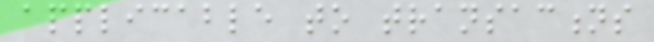applicable to transactions
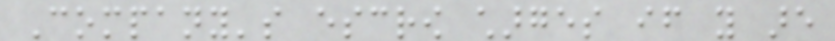Company's escrow charges if you are
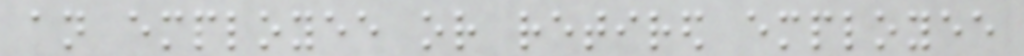an employee or retired employee
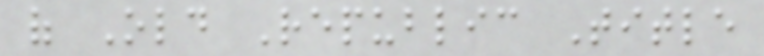of Old Republic Title
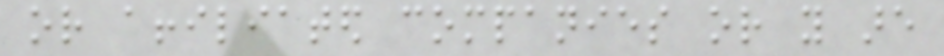or affiliated companies or you are
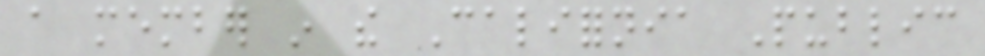a member in the California Public
